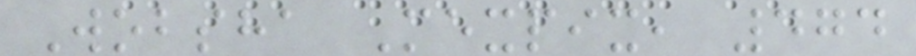Wobsha Mexpix, 474
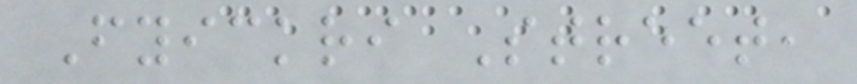Fyickri Street,
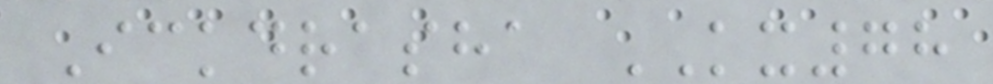Ickdrasha KX78
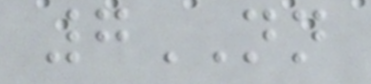7NN
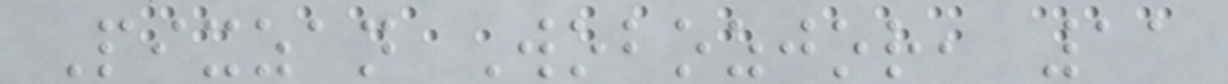Pixzan Wobozjor, 11
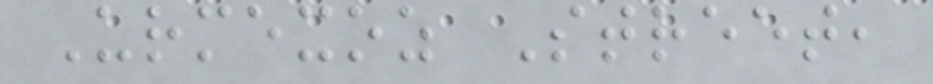Urmexoz Street,
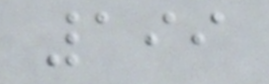199
